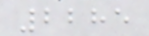2285
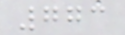773
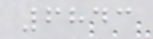6843
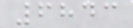6843
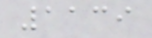1139
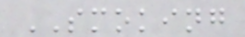SMOKING
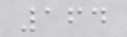164
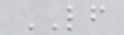LF
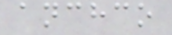anchco
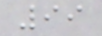99
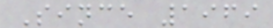Since 1969
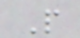P
